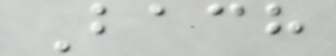Bach
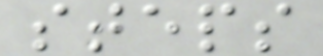steps
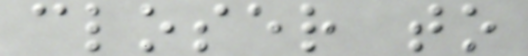closer to
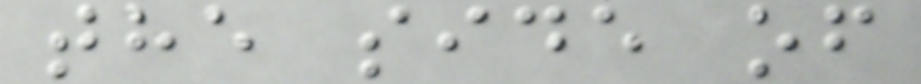the side of
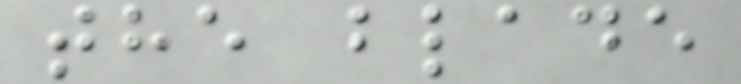the blade
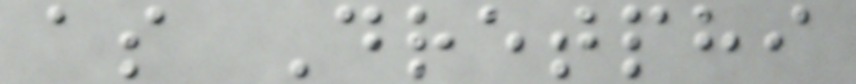as Dretphi
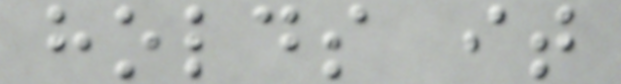holds it
